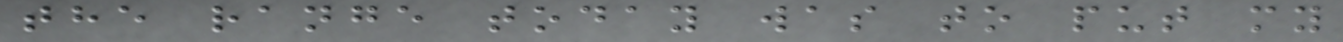the range today was to put my
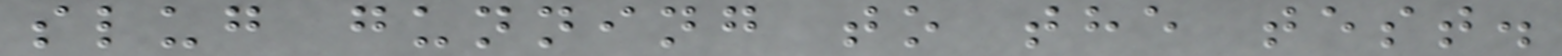slug gunning to the test.
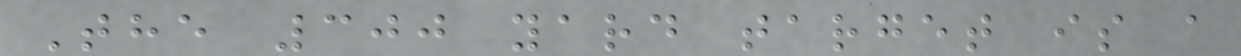The 300 yard target is a
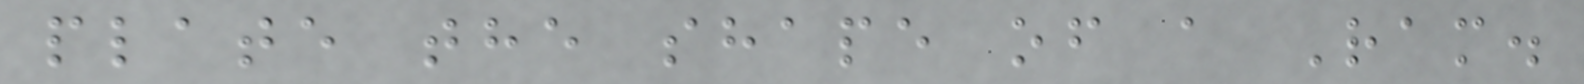plate the shape of a Ram.
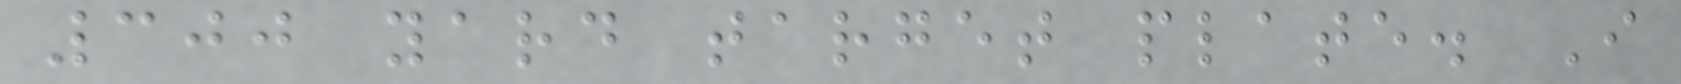300 yard target plate. I
